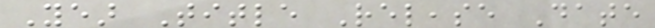Year Title Release Date
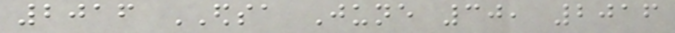2016 EDSA June 30, 2016
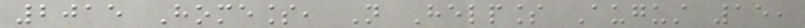2015 Homeless, Not Helpless August 15,
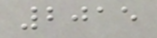2015
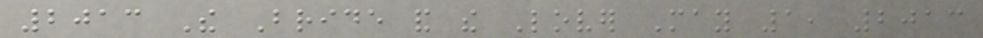2013 The Bride and the Lover May 1, 2013
